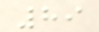89
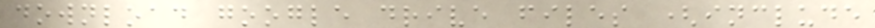download google drive files (include
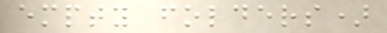empty folders)
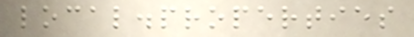local.properties
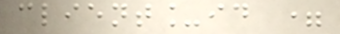client_id =
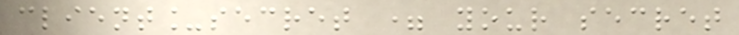client_secret = your secret
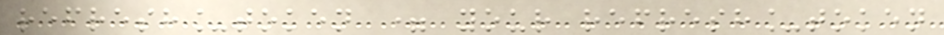refresh_token = your refresh_token
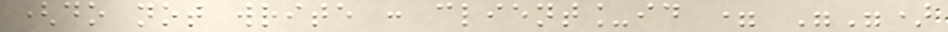(do not write : client_id = "")
